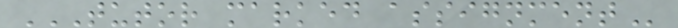TUTOR MARKED ASSIGNMENT
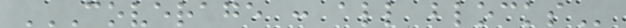COVERAGE : ALL BLOCKS
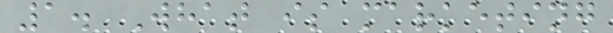1. What is marketing
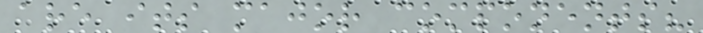are its major components?
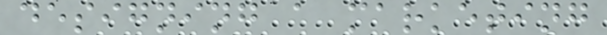designing a marketing
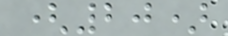(20)
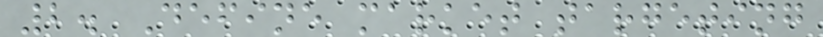2. Define market targeting
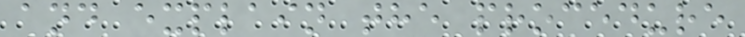and explain the procedure
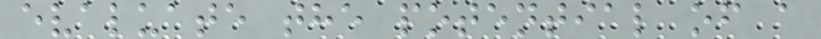evaluate the potential of a
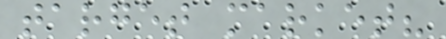target market?
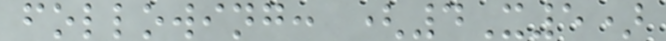following: (4X5)
